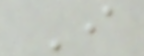I
